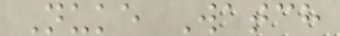Nuke Watch
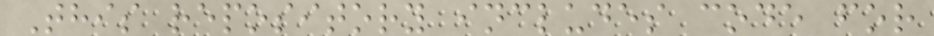This repository includes code for
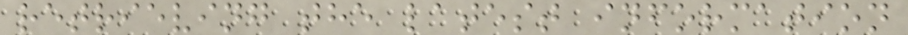retrieving the latest information
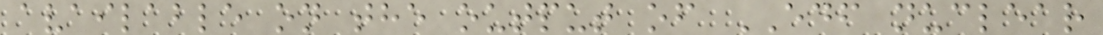available on the output of EDF nuclear
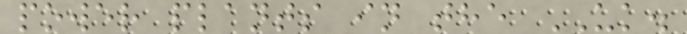power plants in the UK.
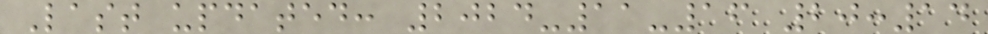Last updated: 2024-11-16 20:14
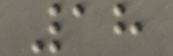18
